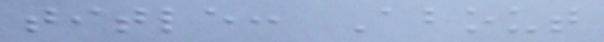title: About
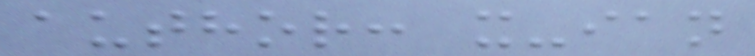author: x-ian
